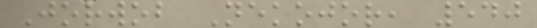Jorwob Nekojor, 540
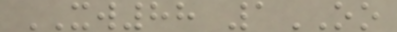XW88 1OO
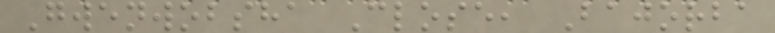Gwenwobsha Close, Bajorba
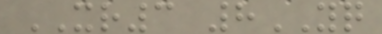XR3 8YQ
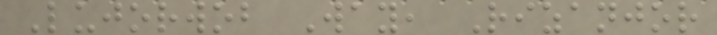Lujorwob Way, Rizanjor
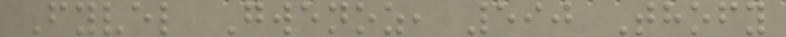Fyvel Gwenoz, 590 Thofy
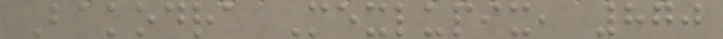Bakodra Mexlupix, 870
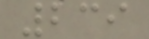239
